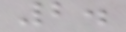2.
